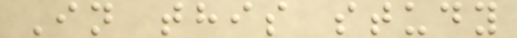In this study
